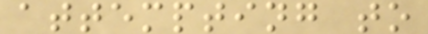attempting to
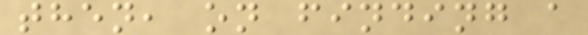then, on finding a
